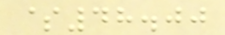$48.00
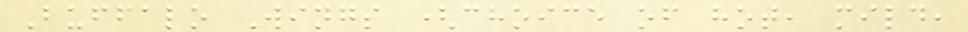Buffalo Wings (choice of hot, mild,
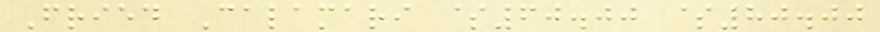Fried Calamari $60.00 $80.00
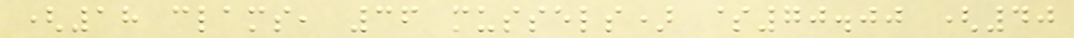(18 clams, 36 mussels) $70.00 (40
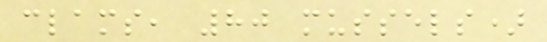clams, 80 mussels)
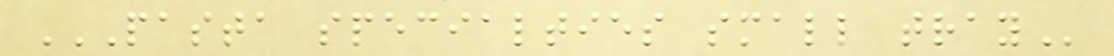PASTA SPECIALTIES SMALL TRAY
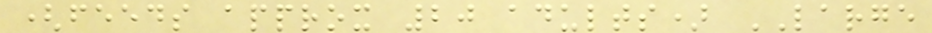(feeds approx 20 adults) LARGE
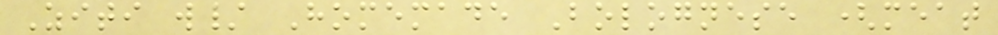Ziti w/ Homemade Bolognese (meat
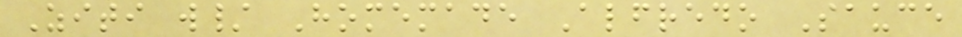Ziti w/ Homemade Alfredo Sauce
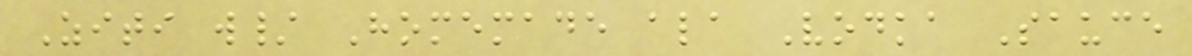Ziti w/ Homemade ala Vodka Sauce
